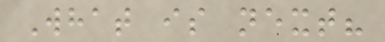What is next?
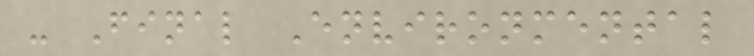- Final Environmental
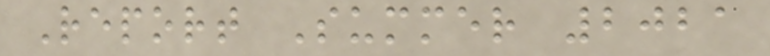Report Summer 2021
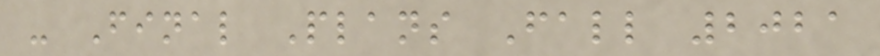- Final Plans Fall 2021
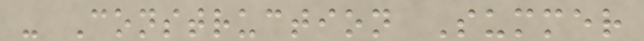- Construction Summer
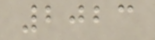2023
